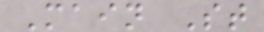Main St
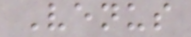Venus
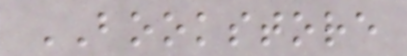BOOKSTORE
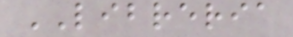LIBRERIA
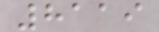8119
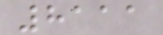8111
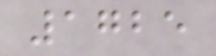1725
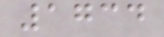1734
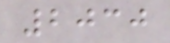2030
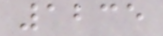1235
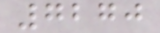7270
